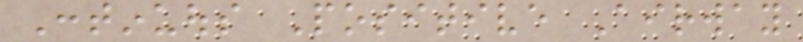Continuous Positive Airway
